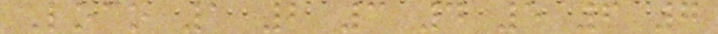Loco 1 2 3 4 5 6 7
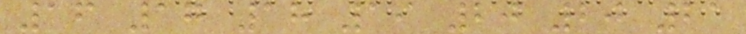16 17 18 19 20 20 21
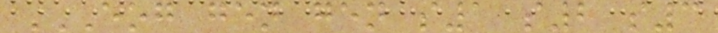EOG GEN GEN S1 S2 S3
